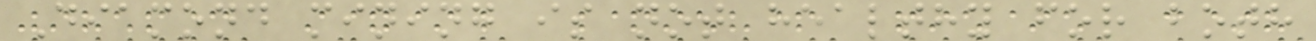Diamond mining is not healthy for both
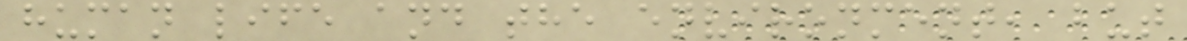human life and the environment, but
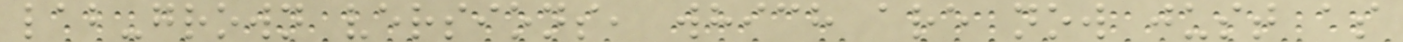lab-grown versions, which are now just as
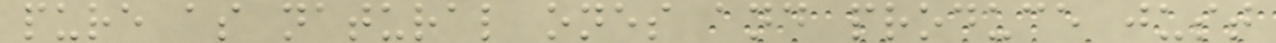pure as natural ones and produce just
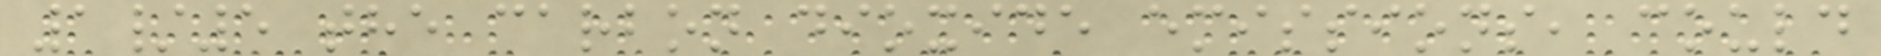1/5 the carbon dioxide emissions, could
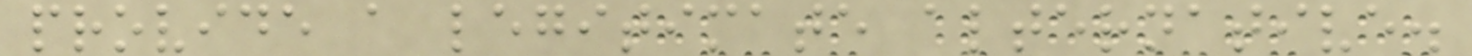provide a legitimate alternative.
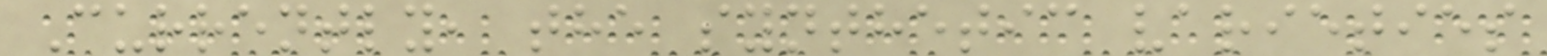Currently, the synthetic varieties
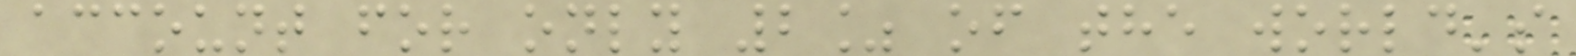account for only 2% of the world's
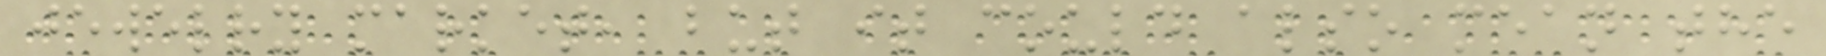jewelry market, but it could also mean the
